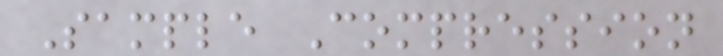Sample Compression
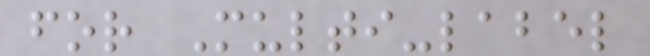for Multi-label
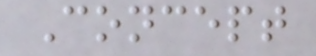Concept
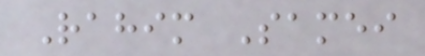Rahim Samei
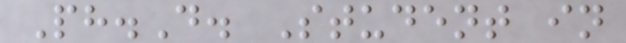Ph.D. Student in
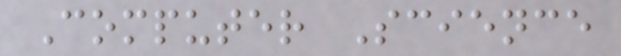Computer Science
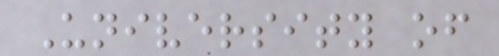University of
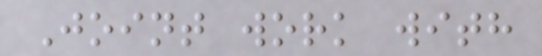Joint work with
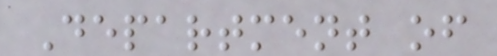Department of
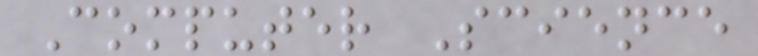Computer Science
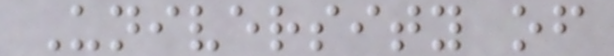University of
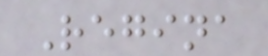Regina
